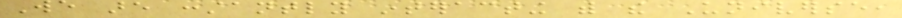We are constantly interacting with the Universe,
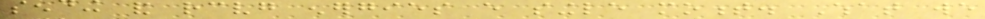sending and receiving energies every single moment. What we
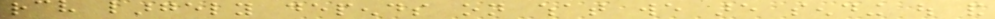receive largely depends on what we are sending out and
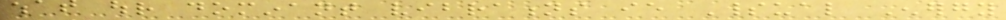what our dominant vibrations ie Spiritual Energy
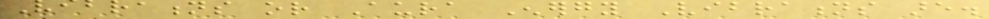Vibrations or Aura Energy Vibrations are.
